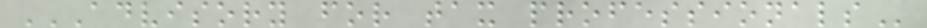ADVISORY FOR TAX PROFESSIONALS
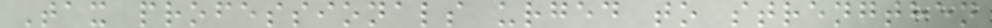Tax professionals urged to strengthen
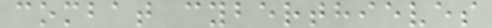combat cyberthieves
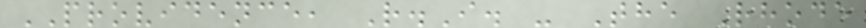PROVIDENCE, R.I. - The Rhode
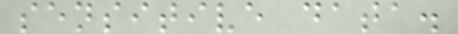sensitive data.
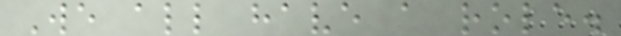We all have a role.
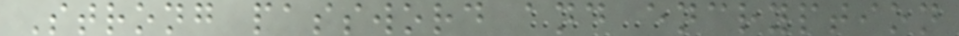Strong password and encryption
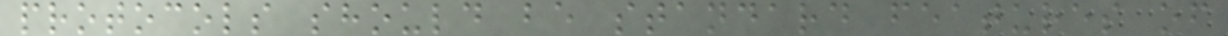protocols should be standard features of
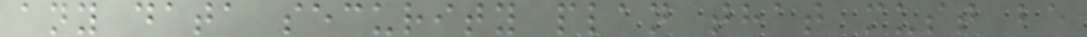any data security plan that must be
